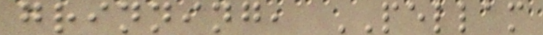grinning, PELLAM
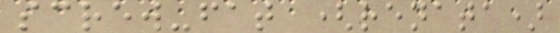screw-fat (renata)
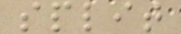split
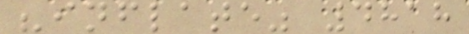"inflate" 4818
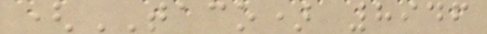(TACO) 8946
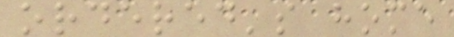ordered's home
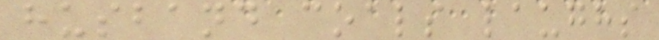husband coals laughs
